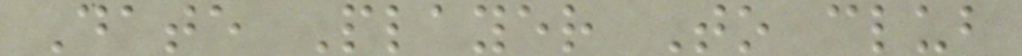Date Player To club
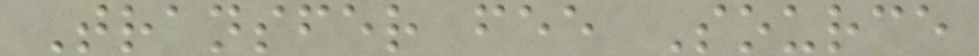Transfer fee Source
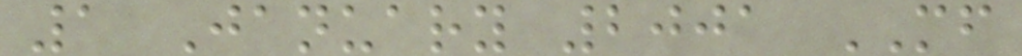1 January 2001 MF
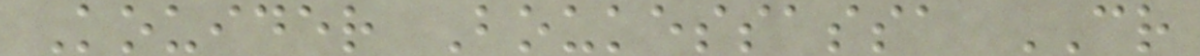Kouider Boukessassa CR
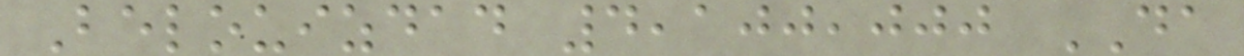Belouizdad 4,100,000 DA
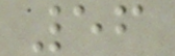56
